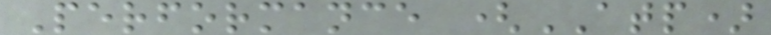Performance (ATP)
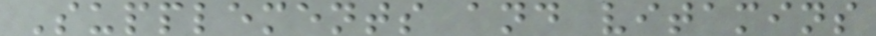Supplements and vitamins
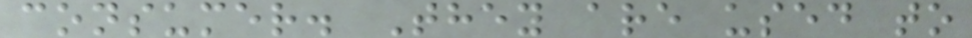consumer. They are used to
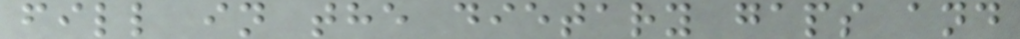fill in the dietary gaps and
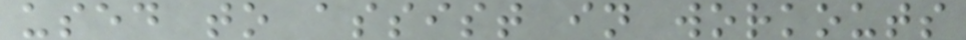used to assist in workouts
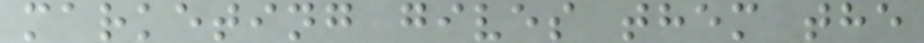marketing gives them the
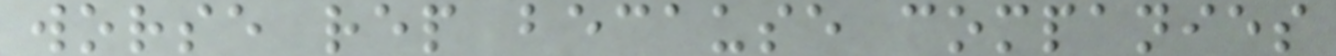worse rep because companies
